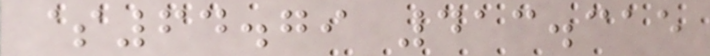$64.79 413.315
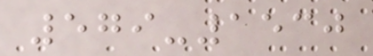579-1530
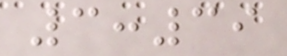3:39
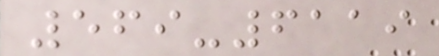569-6119
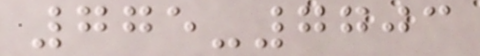775-7703
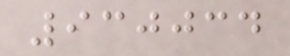930034
